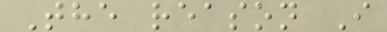The reason I
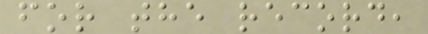for the record,
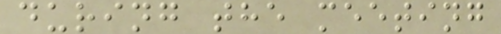during the meeting
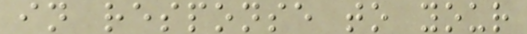in response to your
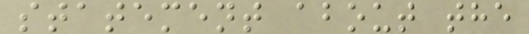statement about the
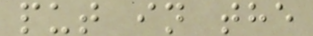put in the
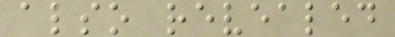also revealed
